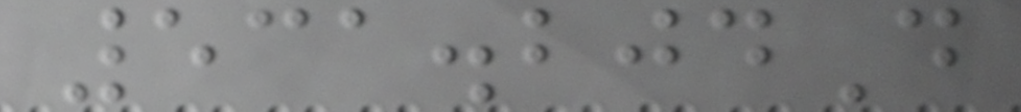531.204D
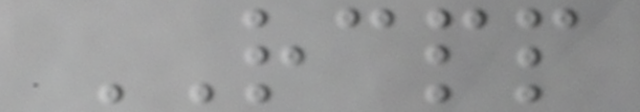RCPP
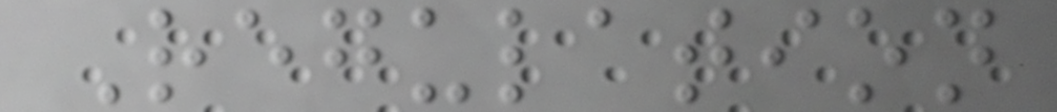Regulation
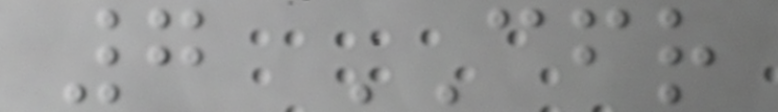7 CFR
